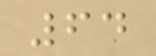64
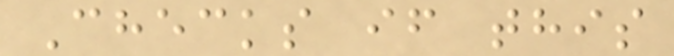Checks if this
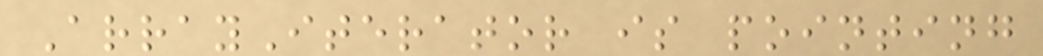ArrayIterator is pointing
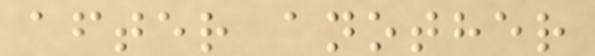after another
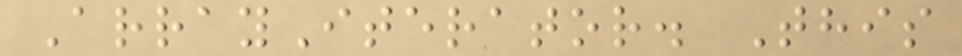ArrayIterator. This
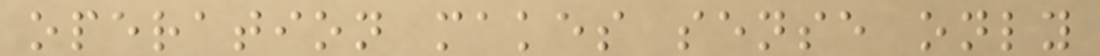operation makes sense only
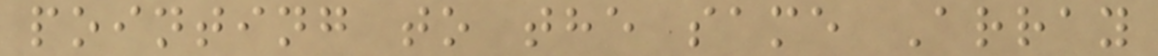pointing to the same Array
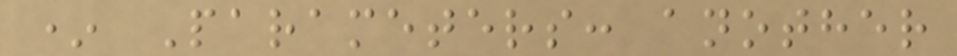* Parameters: another
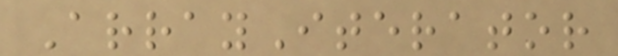ArrayIterator
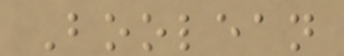Boolean
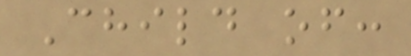Child of:
